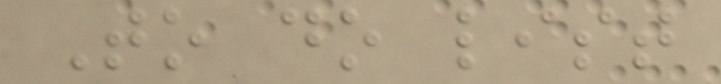To do list
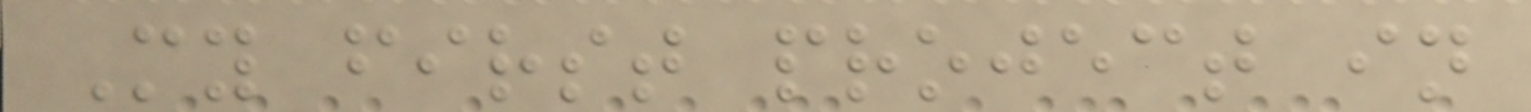My first project in
